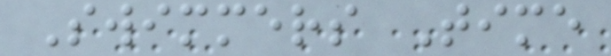Swimmers Time
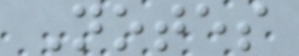Notes
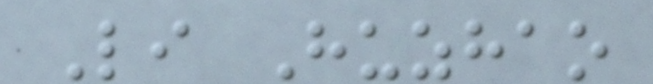Li Huzhao
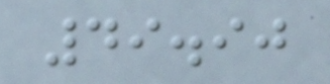49.90
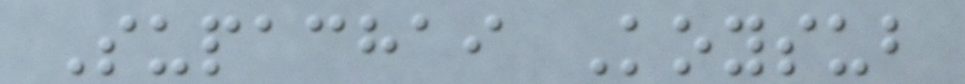Supachai Koysub
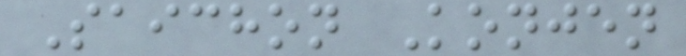Saichon Konjen
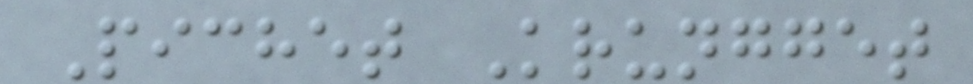Pichet Krungget
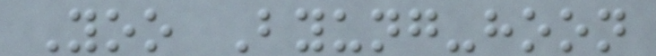Yoo Byung-hoon
